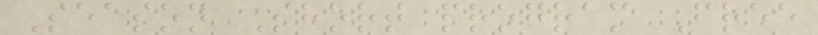Season Short program Free
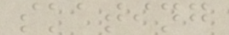skating
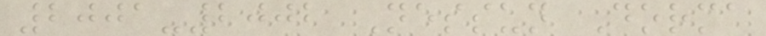2001-2002 Nessun Dorma
